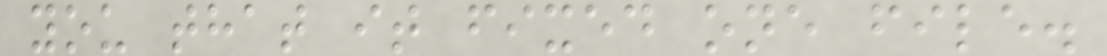you that it fixed one file.
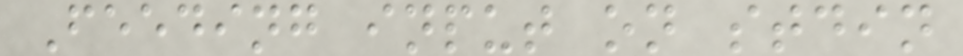Feeding input on stdin
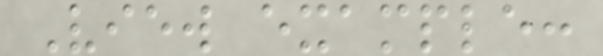View example:
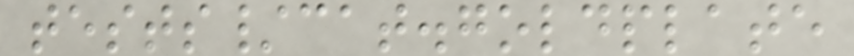tests/cat.goldplate
